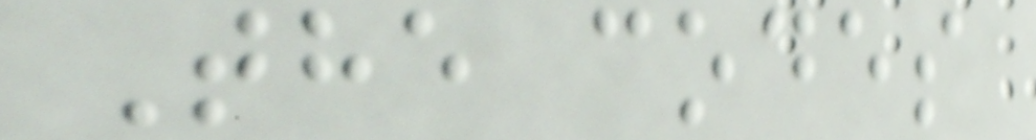The codes
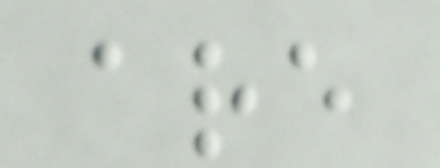are
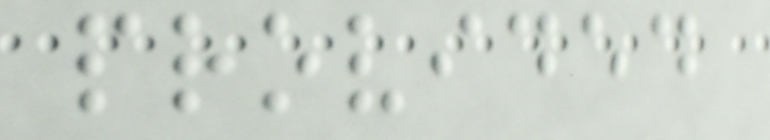provided
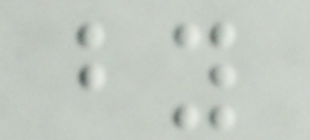by
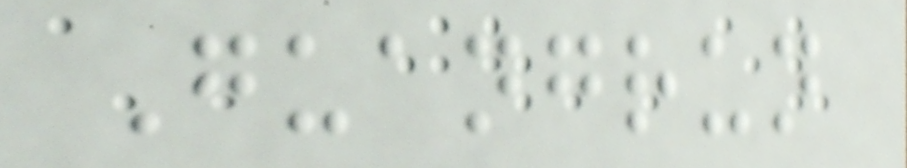Guangrun
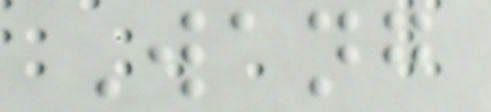Wang
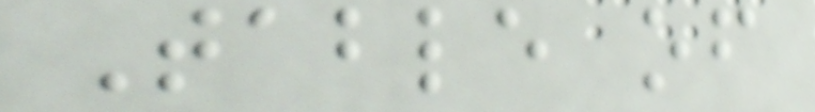Table of
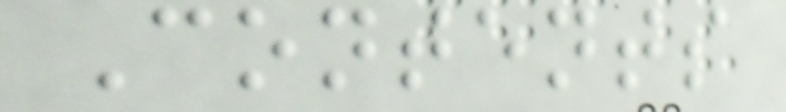Contents
